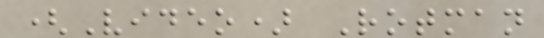(Video) Rotman
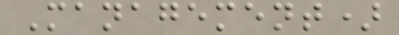Management)
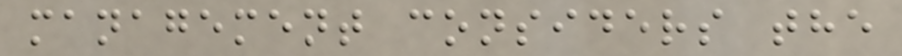management considers the
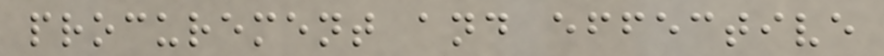procurement and effective
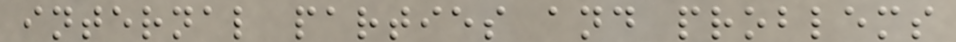internal parties and problems
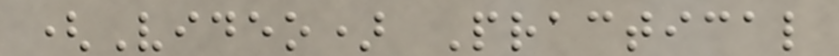(Video) Practical
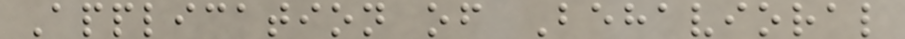Application of Behavioral
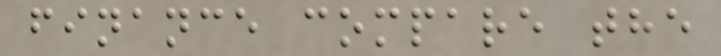finance compare the
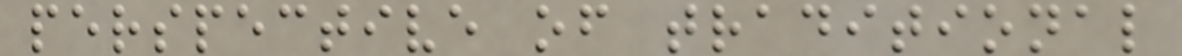perspective of traditional
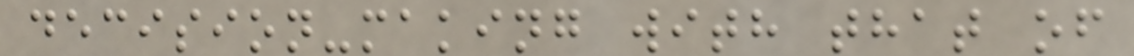decision-making with that of
